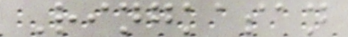Ringkasan
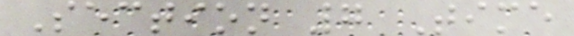Section 7 Time
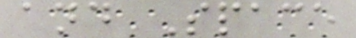and Space
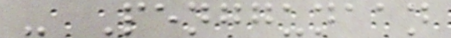- Penggunaan
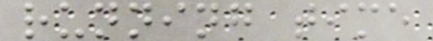running time
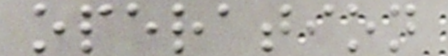operation
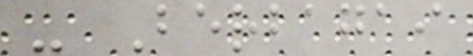- Berbagai
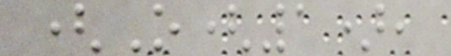(O(1),
